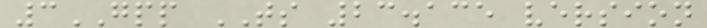3GPP TS 23.135 version
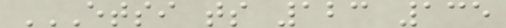ETSI TS 123 135
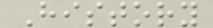History
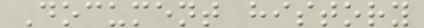Document history
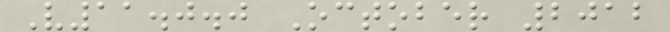V11.0.0 October 2012
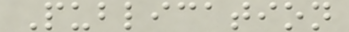Publication
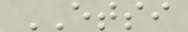ETSI
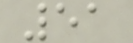51
